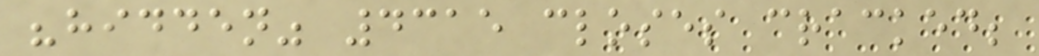"hidden" 4315 closes cracked;
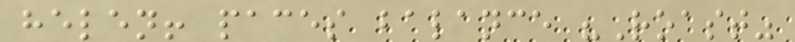helen! paces balance "Roast"
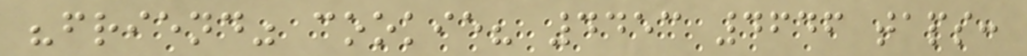"friend" cookie? 4453 4646 taps:
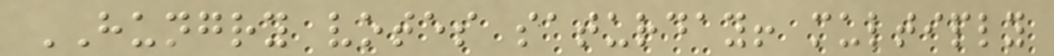HUNGRY votes saturday! multiply
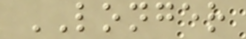LONGER
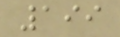199
